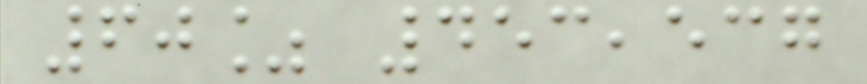60% 453,537
